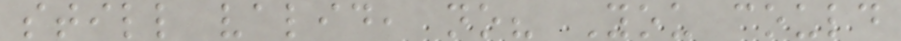still valid, no? You could
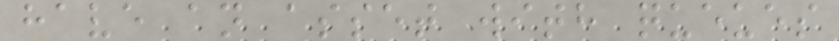have an asset with queues
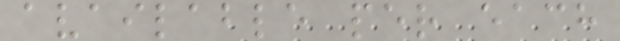available per each
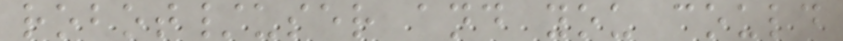robot/user and you could
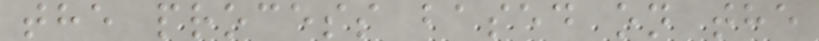the process based on the
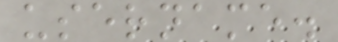username.
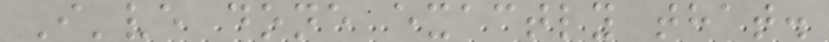I've done exactly that.
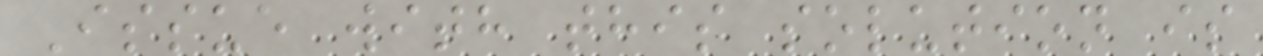Issue with this solution is
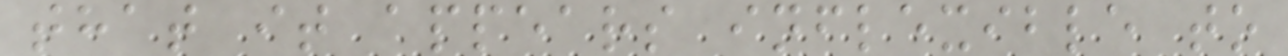that it appears inflexible to
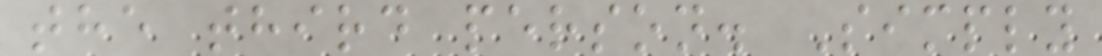the third person. Simply
